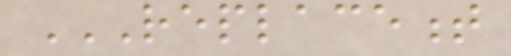REPLACEMENT
